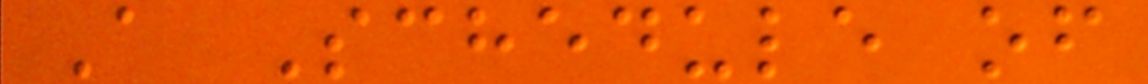A Schedule of
